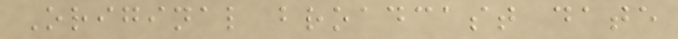Original broadcast date
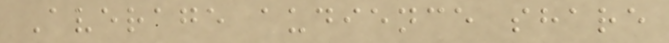Average audience share
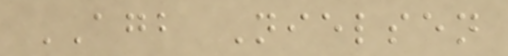AGB Nielsen
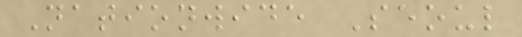Nationwide Seoul
